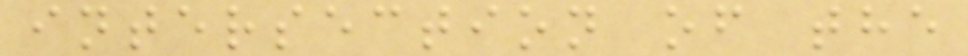intersection of the
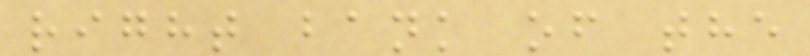right bank of the
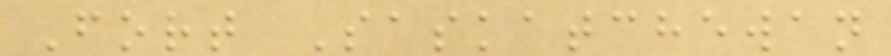Fort Saskatchewan
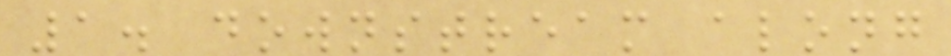1. downstream along
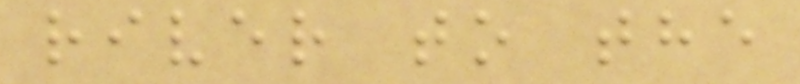river to the
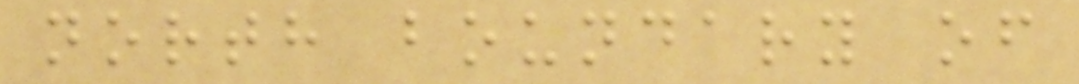north boundary of
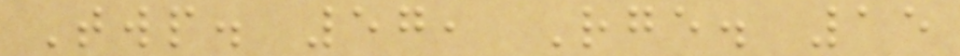Twp. 57, Rge. 15
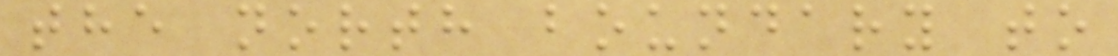the north boundary to
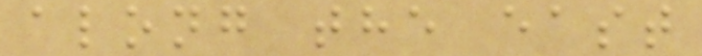along the east
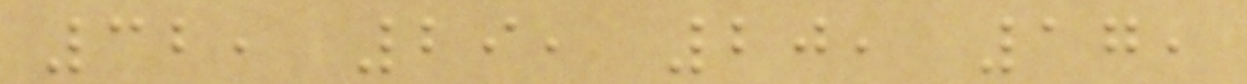32, 29, 20, 17,
